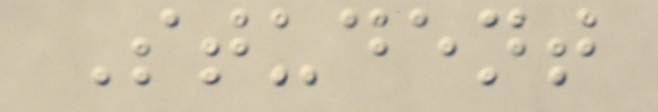Student
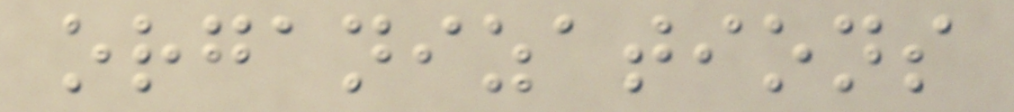organizations
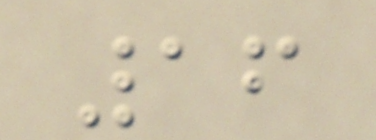16
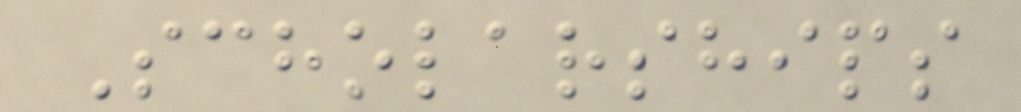Scholarships
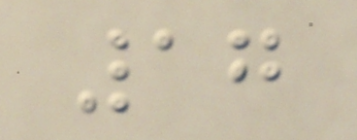17
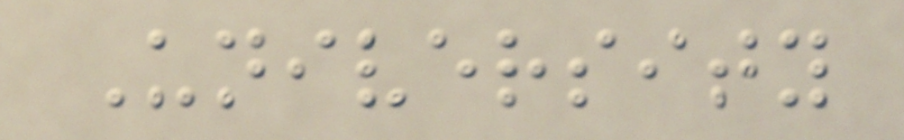University
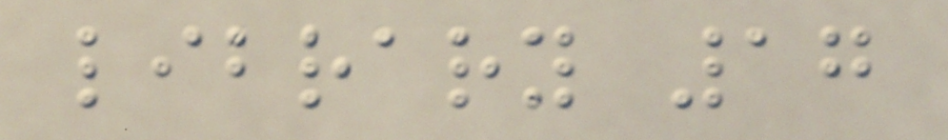library 17
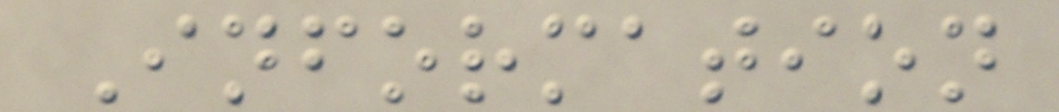Information
